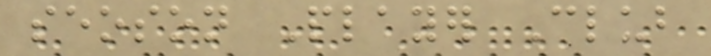seoson Player Club
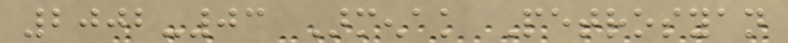2002-03 Armenak Petrosyan
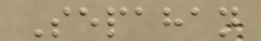Sepahan
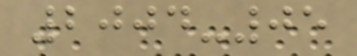2004-05
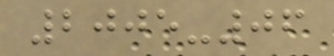2005-06
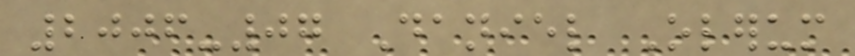2006-07 Daniel Olerum
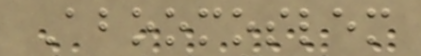Aboomoslem
